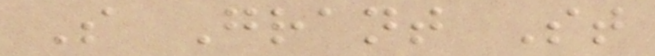S Grant St
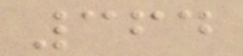364
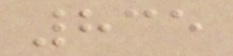835
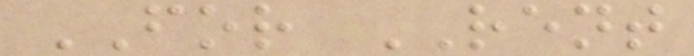FOR RENT
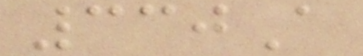330A
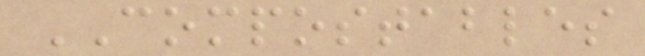COMPOSTABLES
